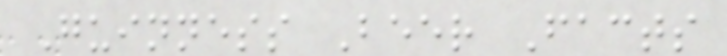Guinness Beer Facts
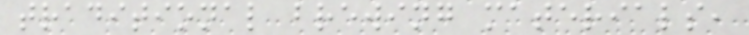traditional brewing materials,
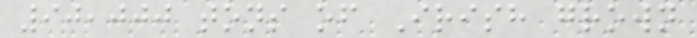90,000 tons of Irish grown
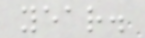year.
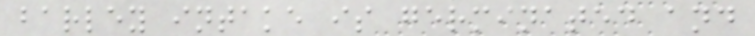barley intake is germinated and
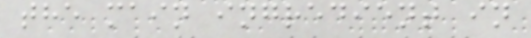the main ingredient in
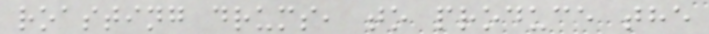roasting drums, to produce the
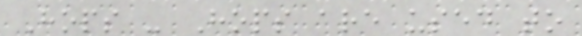Hops - Hops are used to
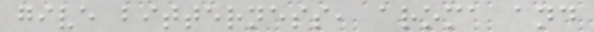give bitterness, aroma and
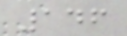146
